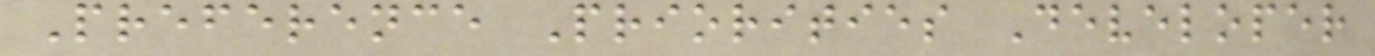Preference Priorities Developer
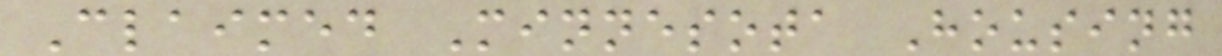Claimed Minnesota Housing
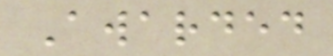Awarded
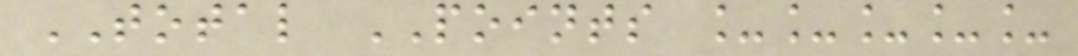TOTAL POINTS _____
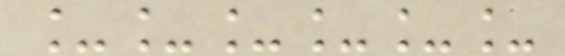______
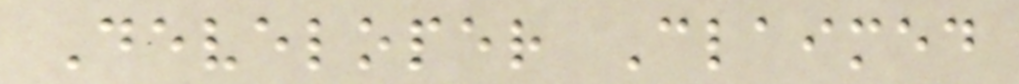Developer Claimed
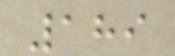189
